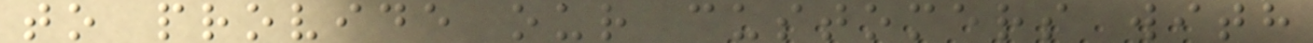to provide our customers with
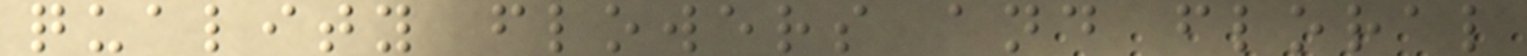quality flowers and floral
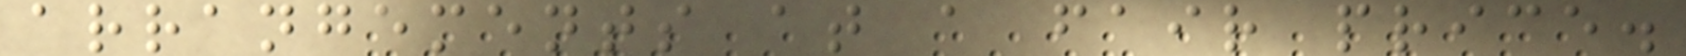arrangements at a fair price.
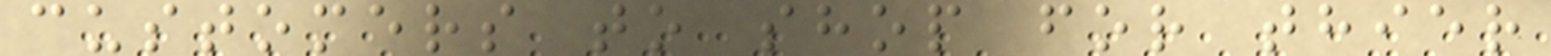customers to shop for thier
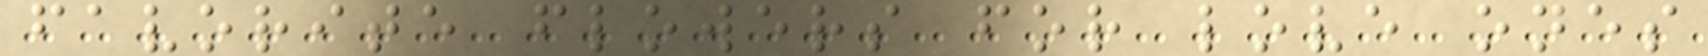favorite flowers for love ones
